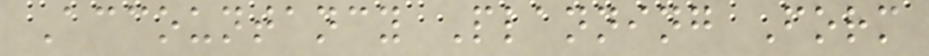Accountancy Planning Form
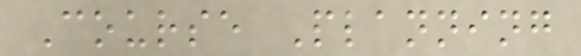Course Planning
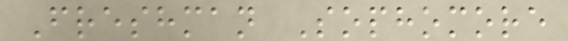Freshman Sophomore
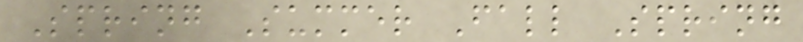Spring Summer Fall Spring
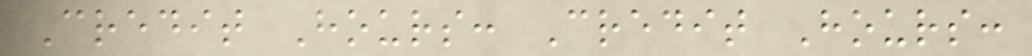Credit Hours: Credit Hours:
